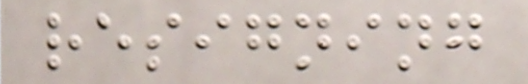resigning
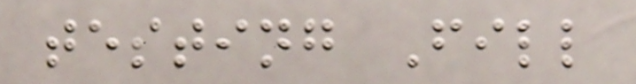testing Fill
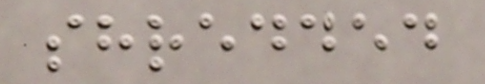shredded
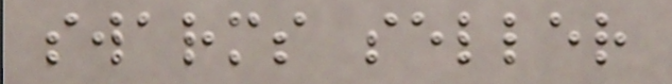swarms seller
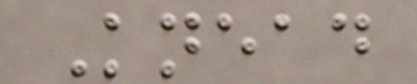Knead
